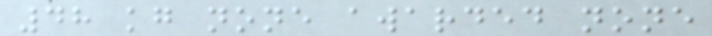48 kg none awarded none
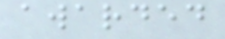awarded
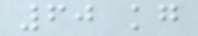60 kg
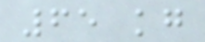65 kg
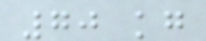70 kg
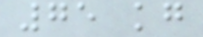75 kg
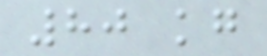80 kg
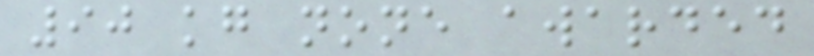90 kg none awarded
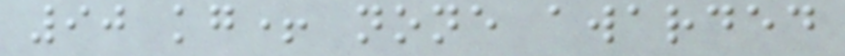90 kg+ none awarded
